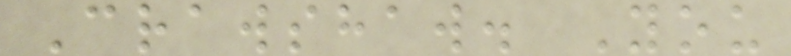Crawshaw. You
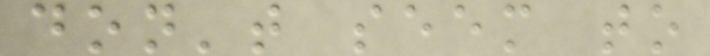don't seem to
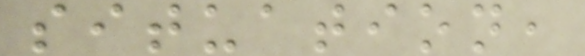situation,
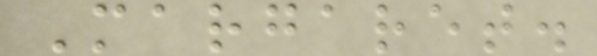Margaret.
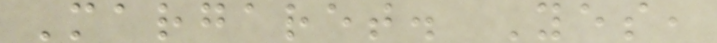Margaret. Yes,
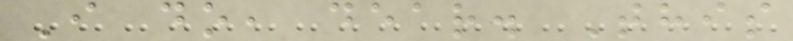I do, dear. This
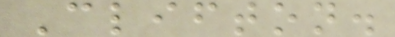Clifton.
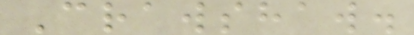Crawshaw.
